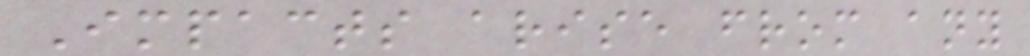Impacts arise from any
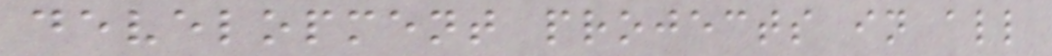development projects in all
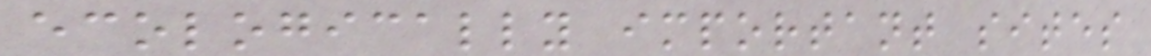ecologically important sites
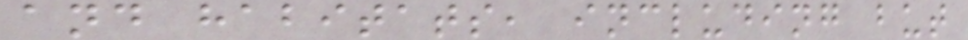and habitats, including but
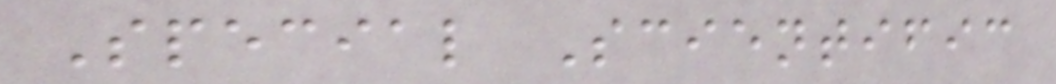Special Scientific
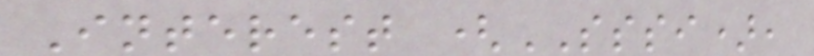Interest (SSSI),
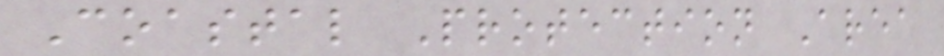Coastal Protection Area
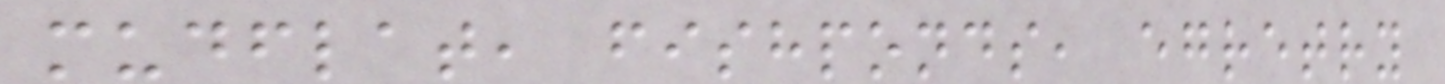mudflat, fishponds, egretry
